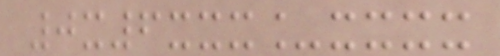0x6xxx_xxxx
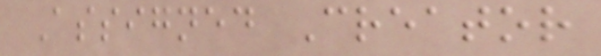Assigned Creator
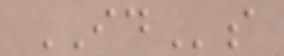IDs
